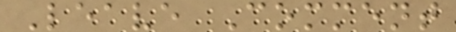Leave Comment
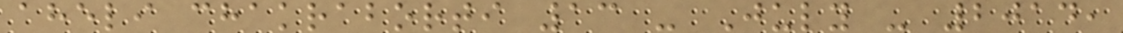aheli chakraborti 13 - July - 2014,
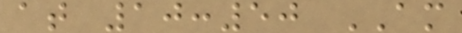at 10:50 AM
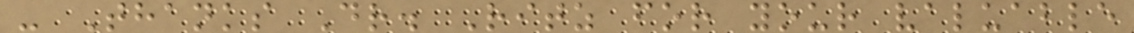- Thanks Dr. Ritz for your valuable
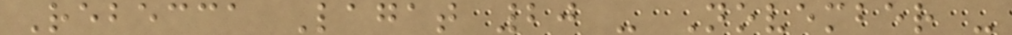Rebecca Lagat 20 - November -
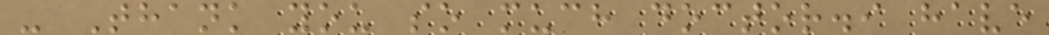- Thank you so much doctor.i have
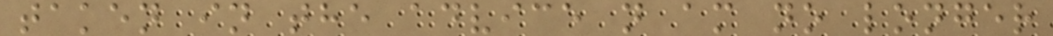taken in the advice n am no longer
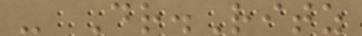- Dr.Ritz
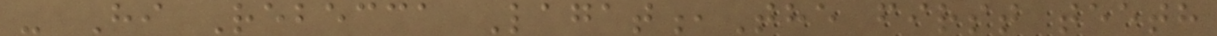- Hi Rebecca Lagat,The first teeth
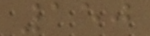150
